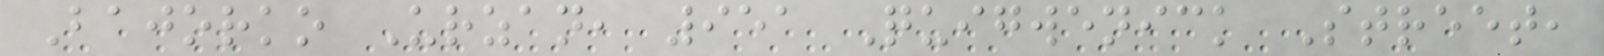Bajorko Urzan, 951 Quigwenick Street,
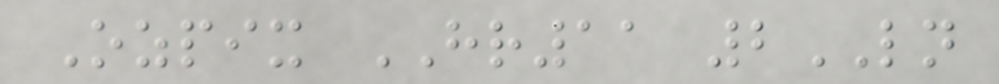Ozpix HR11 2LN
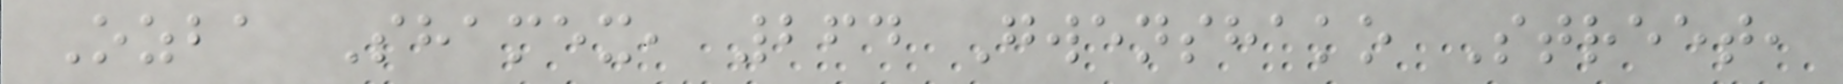Ozba Shamex, 264 Gwenshako Street,
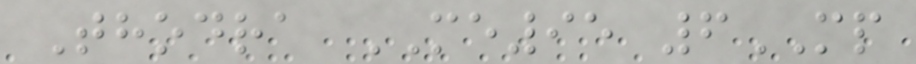Thodra ME95 6MP
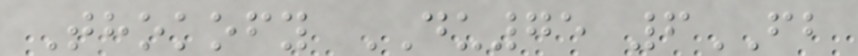Thokofy DU75 6FB
